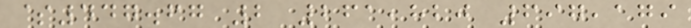$447.67 2 261,820 697,179
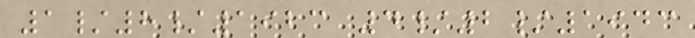1/8/1923 4/2/1943
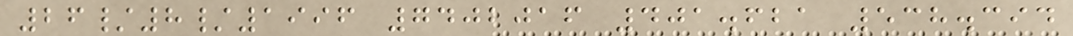26/8/1996 7402016 401.621 538.394
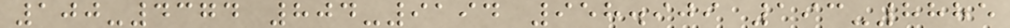100-4374 804-9194 958.909 193-8885
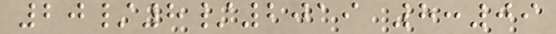20/8/2019 8:09
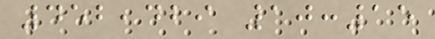452,429 10:15
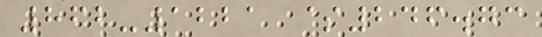862-1221 $246.73
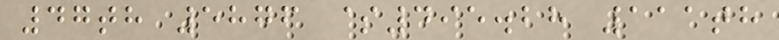47th 5876 $495.28 111th
